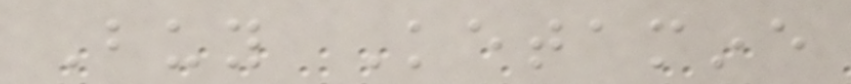Buy Ketamine
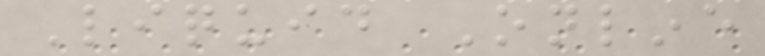Liquid Online
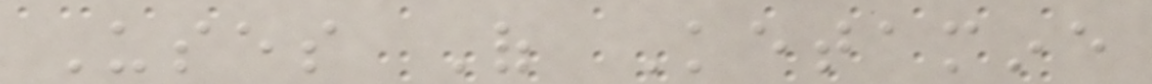Uses Of Ketamine
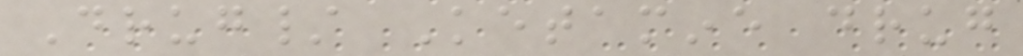Drug/ Ketamine drug
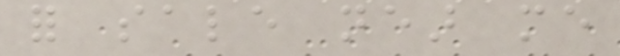for sale near me
